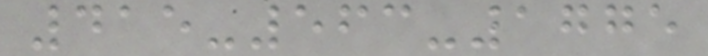415-563-1775
